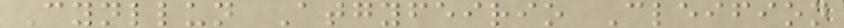Cynllun Atgyfeirio Cleifion
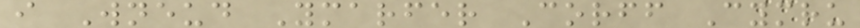i Wneud Ymarfer Corff Cymru
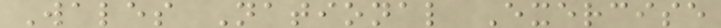Wales National Exercise
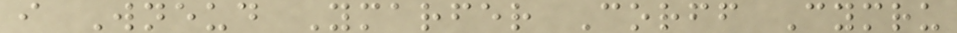i Wneud Ymarfer Corff Cymru
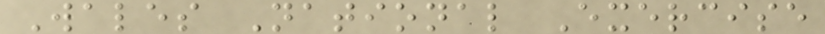Wales National Exercise
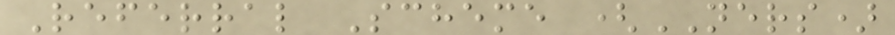Referral Scheme (NERS)
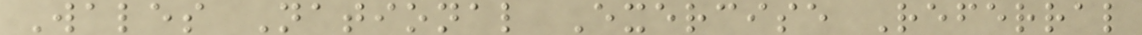Wales National Exercise Referral
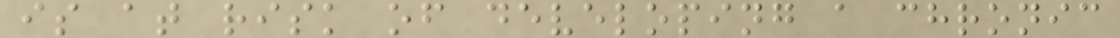is at risk of developing a chronic
